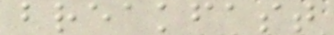breakfast
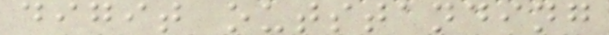digit outstanding
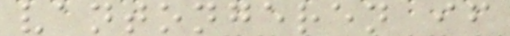vantongeren if
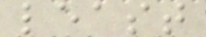least
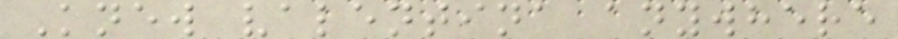Knew valentina anywhere
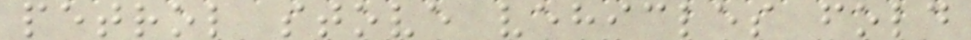petrol stove vehicles fold
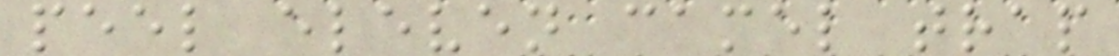peel eleven camel trap
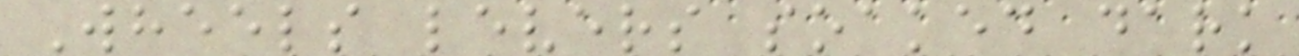Wheels levers soaked dark
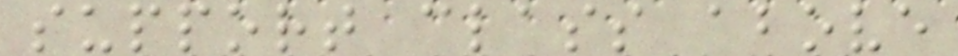support class above
